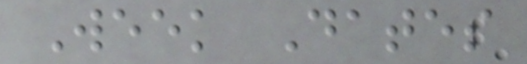Week Dates
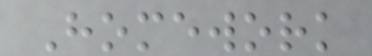Homework
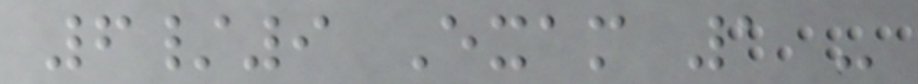6/9 Exam 1 -
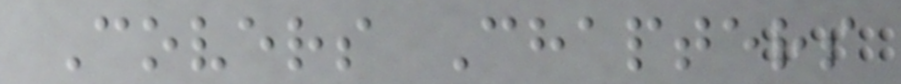Covers Chapters
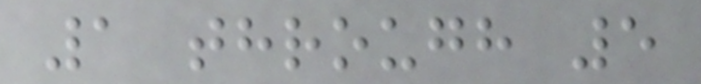1 through 5
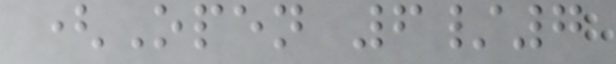(Open 6/7
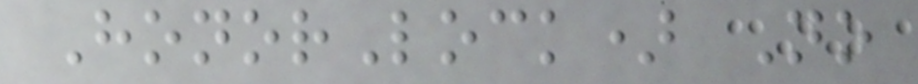HonorLock) No
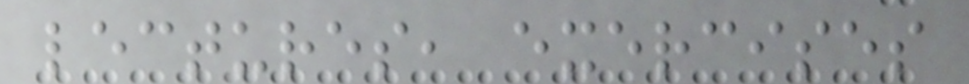lectures, exercises
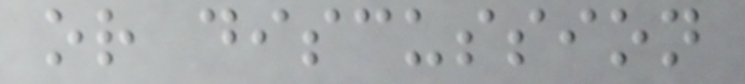or discussion
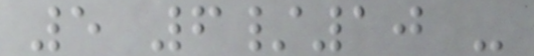5 6/10 -
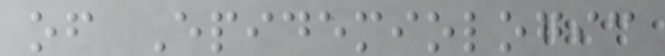of Epidemiologic
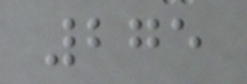275
